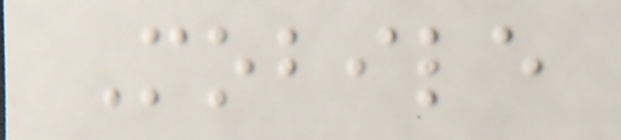Mobile
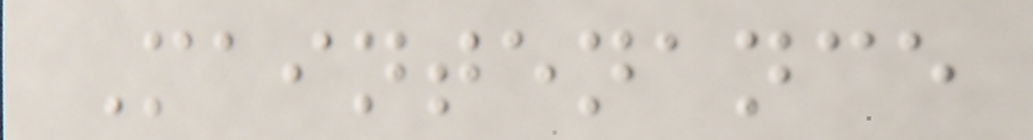Maintenance
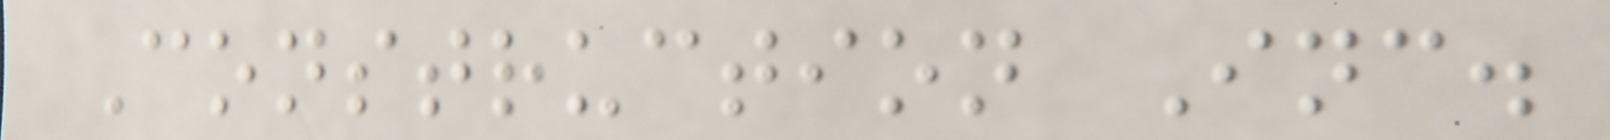Construction Inc.
